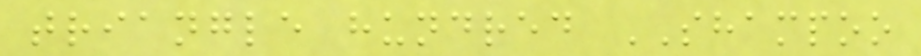triangle hundred SHAMPOO
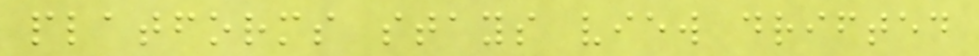platforms stays view drifted
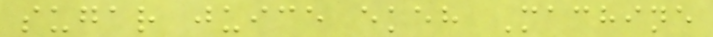sugar juice ekeh Machine
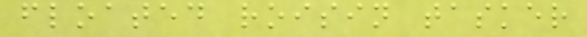floated roisin tasker
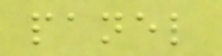panel
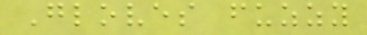Gloves fuzzy
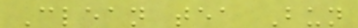Clean tea Bun
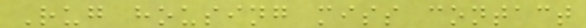Rug housing miss contact
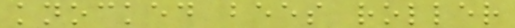knocked bees roller
